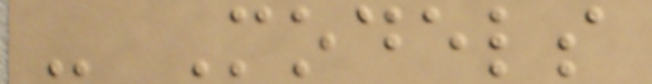- Models
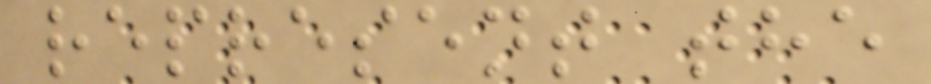represent the
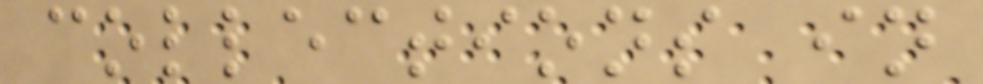collections in
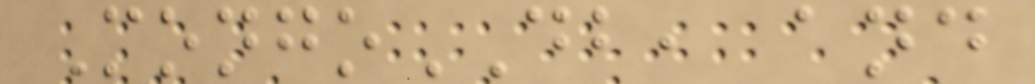MongoDB, and
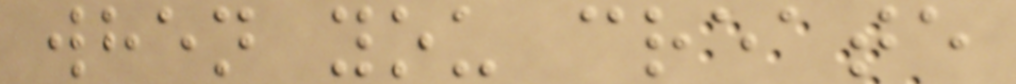when you create
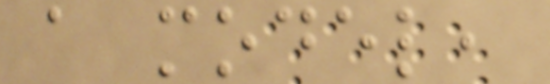a model,
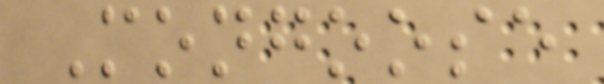Mongoose
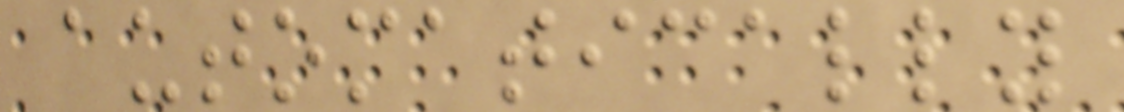automatically
